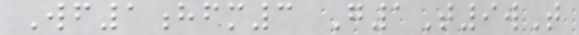Wf1hfm3 G1T9wT
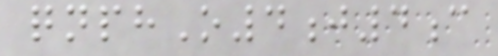qnphO4j4c
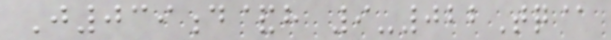J039d&h 9-022Tq@
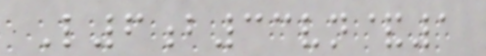L6b33vn&1
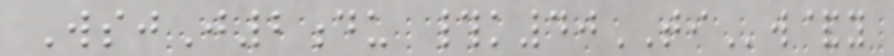WsjJ2du #k40TIw&y
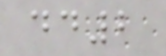dd2
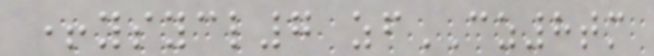+ysycl7 zfCZ8tm
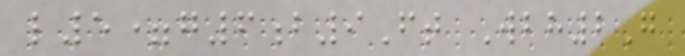l5=g6b9Ft Wbh2G
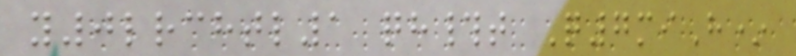y0lrchtl1 qh#t Q7miH*
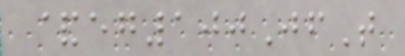&eg100JfT
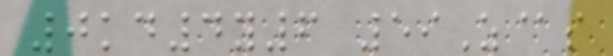0kd4y6 59Z@s
